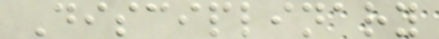Disciplinary
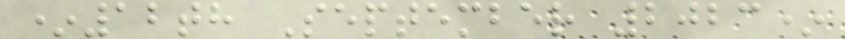*12th September 2023*
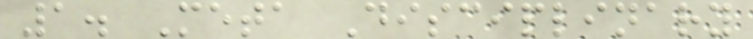1. Meta Disciplinary
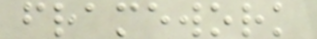framework
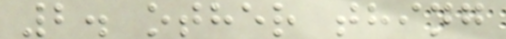2. other thing
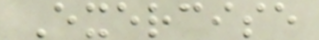Exercise
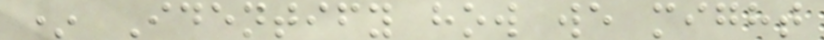* Identify how we might
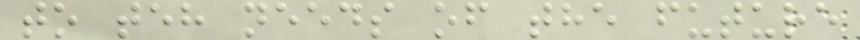to teh needs of the future
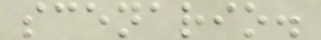scenario.
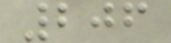206
